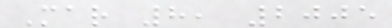Mar 8, 2005
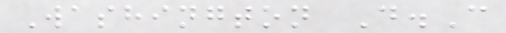Washington D.C
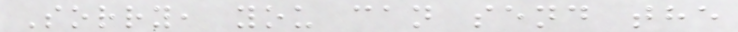Sorry, you can send the
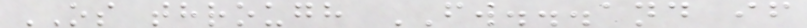OS through FW...and if
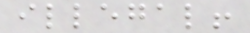illegal!
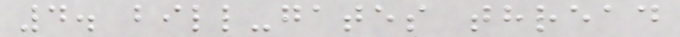4. bill-gates thread
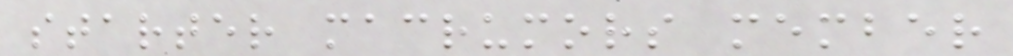starter macrumors member
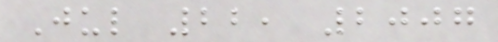Jul 22, 2007
